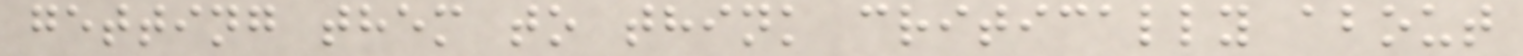getting them to think critically about
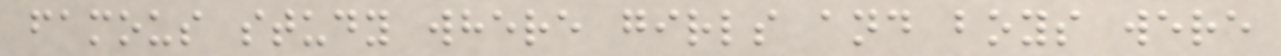famous study where girls and boys were
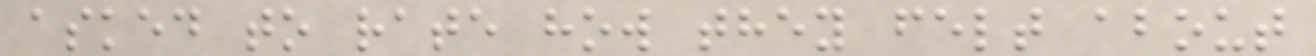asked to rate how they felt about
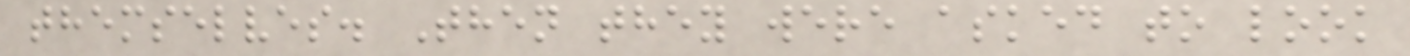themselves. Then they were asked to look
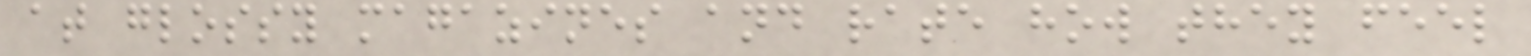at glossy magazines and rate how they feel
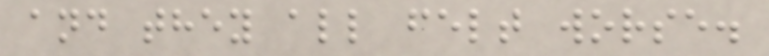and they all felt worse.
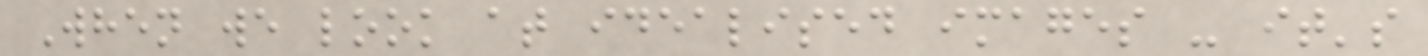When we look at idealised images - it's
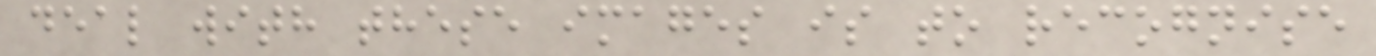deal with these images is to recognise
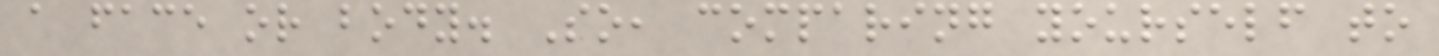a face or body. So, comparing yourself to
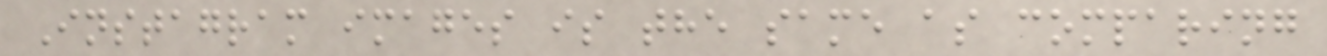Instagram images is the same as comparing
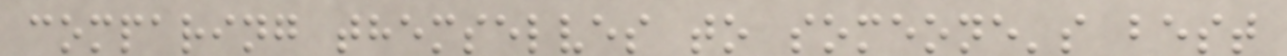comparing themselves to someone's best
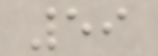59
